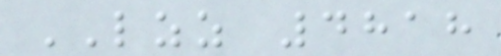LZZ 4818
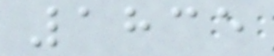1835
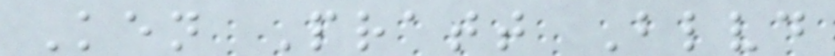Ken Pratt Blvd
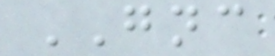GNC
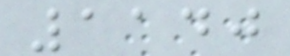1140
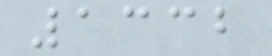1332
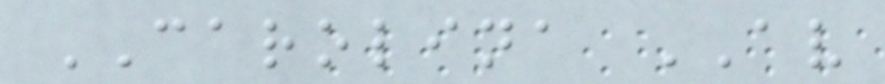CAROLINA AV
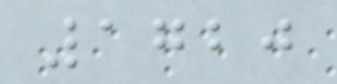1720
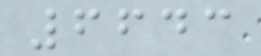6643
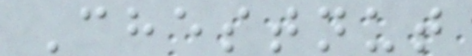Chestnut
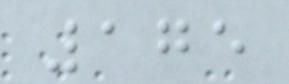175
